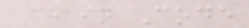Chain Code
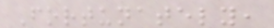Fortunately,
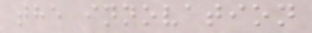the innovation
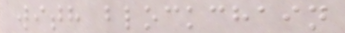with blockchain
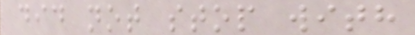did not stop with
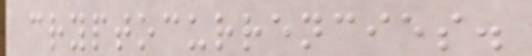cryptocurrencies.
